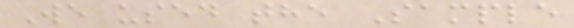We used the Sample
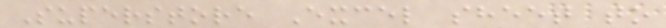Superstore Excel sheet to
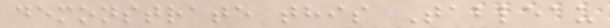demonstrate this Tableau
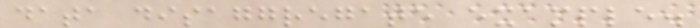data disaggregate example.
